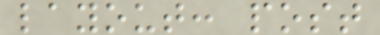layout: post
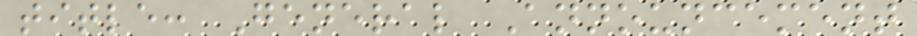title: General Announcement
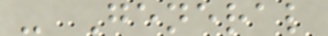- General
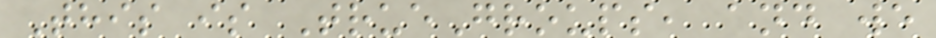This is TrueGroups, and we
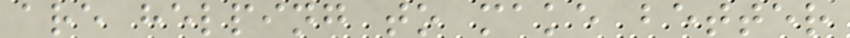are helping to make better
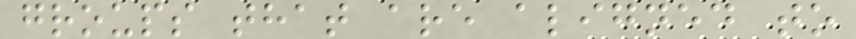groups that are aligned to
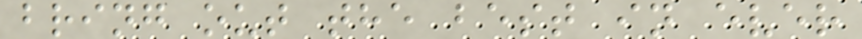bring out the best in ever
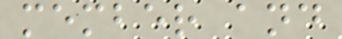member and
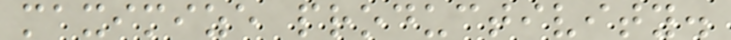maximize productivity.
